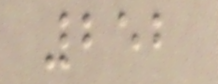252
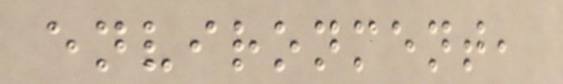environment,
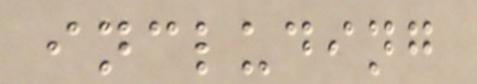including
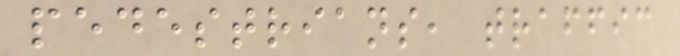pedestrians, traffic
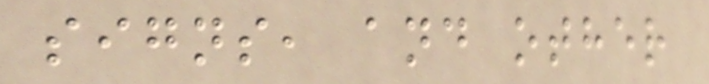signs, and other
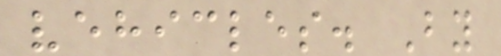vehicles. By
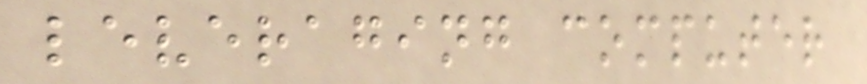leveraging computer
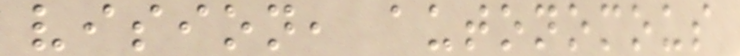vision, autonomous
